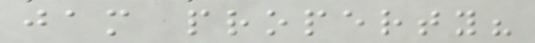jam property?
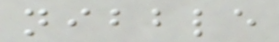nibble
